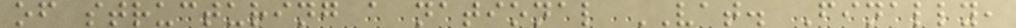of structuring a national VAT. Finally,
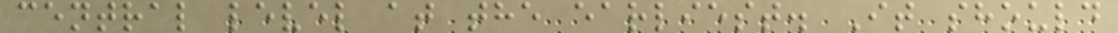central level at the earliest. It should
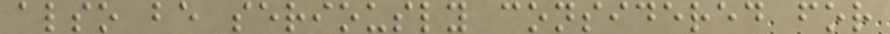also be seriously considered for
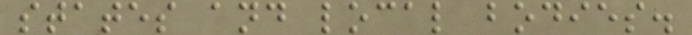states and local bodies.
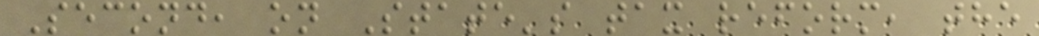Second, on State's tax reform, the
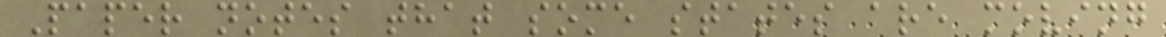Paper notes that some states are moving
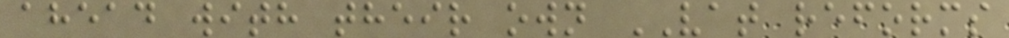ahead with their own VAT reforms
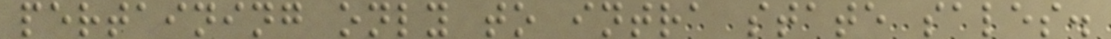pertaining only to intra state sales.
